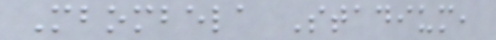Mbombela Stadium,
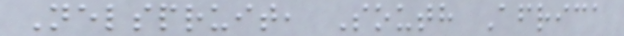Nelspruit, South Africa
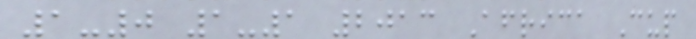1-0 1-1 2013 Africa Cup
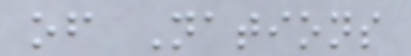of Nations
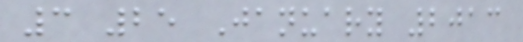3 25 January 2013
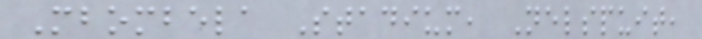Mbombela Stadium, Nelspuit,
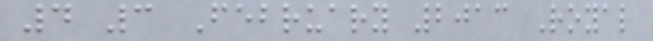4 3 February 2013 Royal
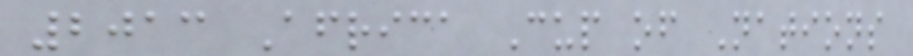2013 Africa Cup of Nations
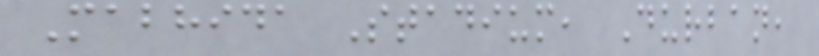Mabhida Stadium, Durban,
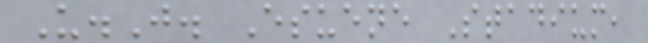U.J. Esuene Stadium,
